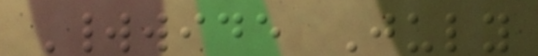Worldwide July
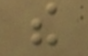the
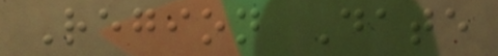Region Date
